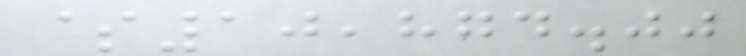$10,874.00
